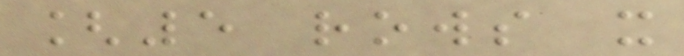[5 rows x
